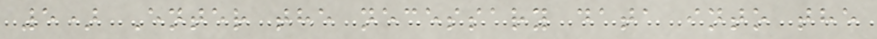5) Enter the necessary data into the
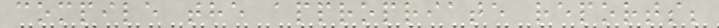compile the appropriate reports;
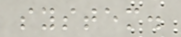system.
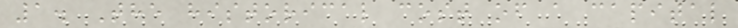1. The historical cost of a capital
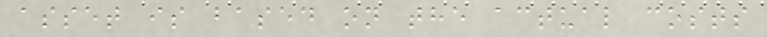asset is based on the actual costs
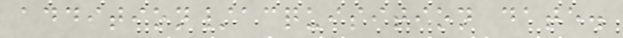addition/acquisition date.
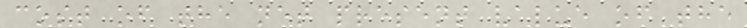cost of the net present value of the
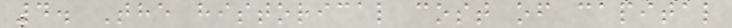4. The historical cost of capital
